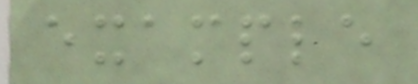example
